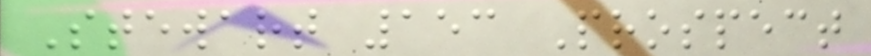Stewart 153 Prospect
